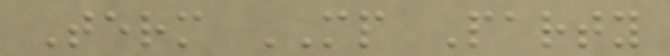Term MP Party
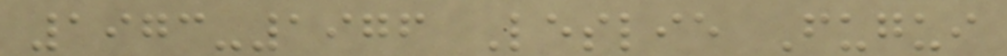1973-1976 Leslie Fugui
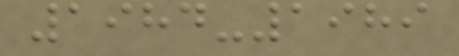1984-1989
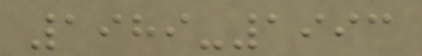1989-1993
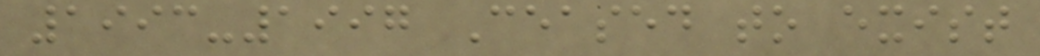1993-1997 Ceased to exist
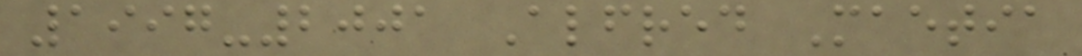1997-2001 Alfred Maetia
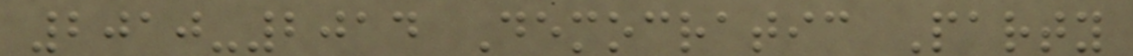2010-2014 Democratic Party
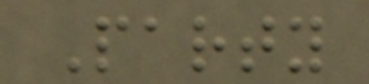Party
